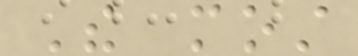The most
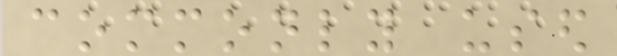commonly used
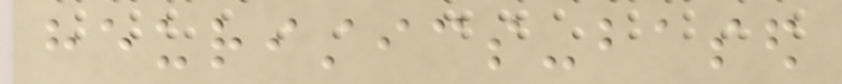heuristics-based
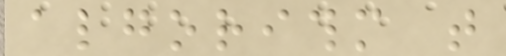algorithm that
